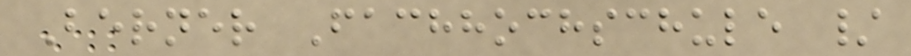Berner Fachhochschule /
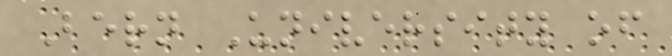Bern University of
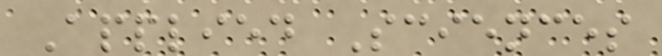Applied Sciences
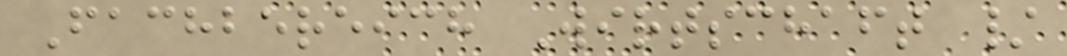Fachbereich Wirtschaft /
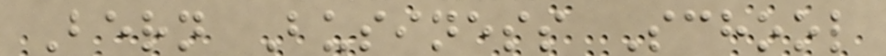Bern Business School
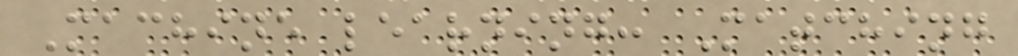Machine learning: Matching
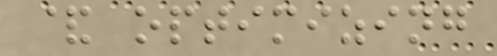& optimizing
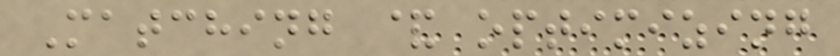Matching & optimizing
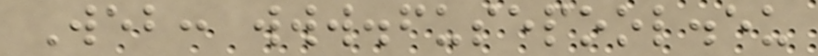Web: www.fusepool.eu
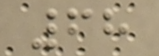68
